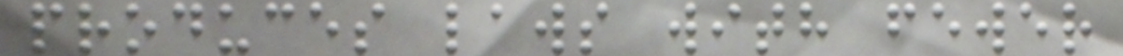produces laws with fewer
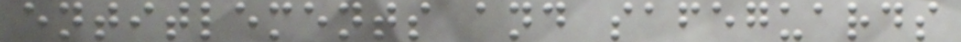entitlements and safeguards
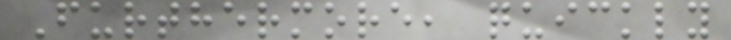Furthermore, quickly
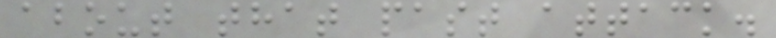about that past attack.
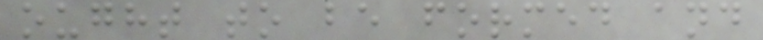ought to be formed and
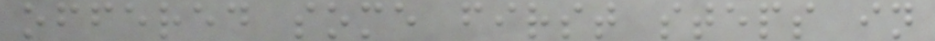offered some first steps in
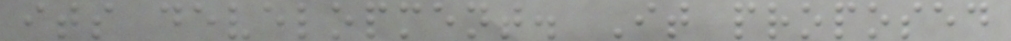its development. It proposed
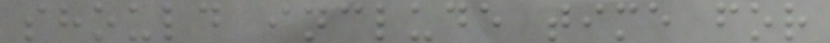should include time for
